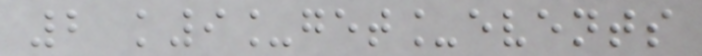2 k9_get_events
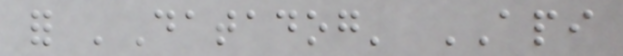for 'Datadog' API
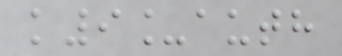k9_auth
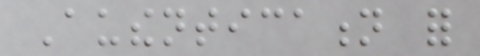Authentication for
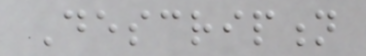Description
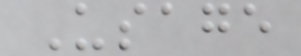Usage
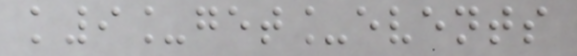k9_get_events
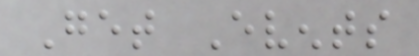Get Events
